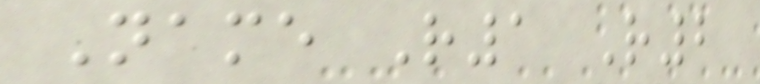Name R1 R2
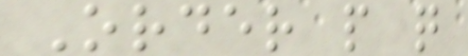Order p q
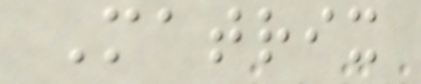Matrix
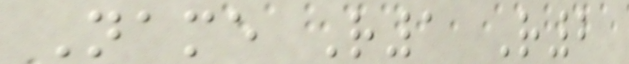Name R1 R2
